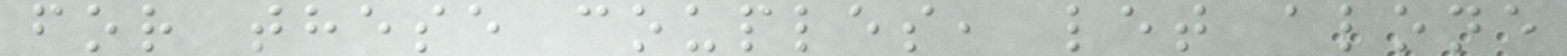for these couples, let alone
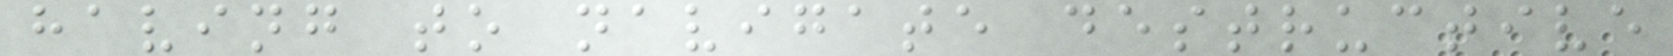having to navigate destructive
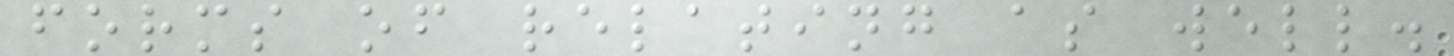forms of relating as well.
